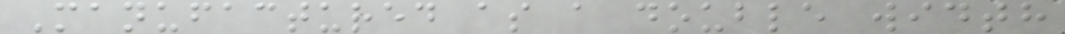Manufactured as a double width
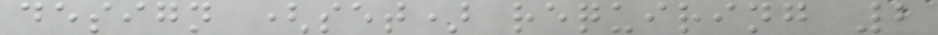design (set) requiring 2
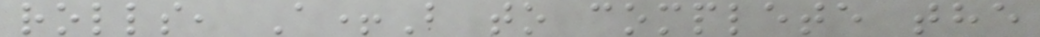rolls, A+B to complete the
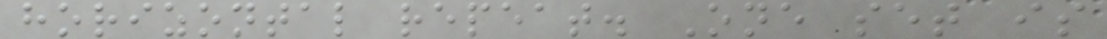horizontal repeat. One set is
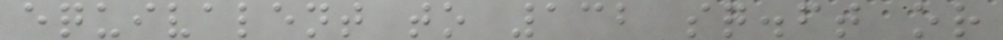equivalent to 132 sq.ft or
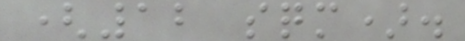(12 sqm).
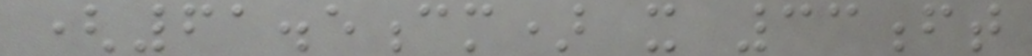(61.5cm) x 33ft
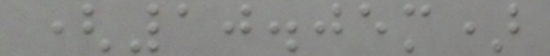(10.05m)
